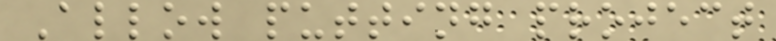Allow putting project
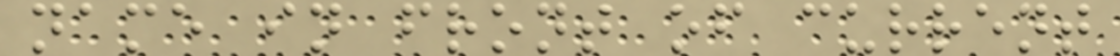name in front of current
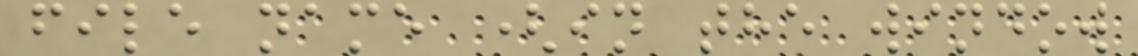file name (in the window
